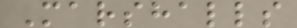Marshalls
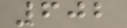602
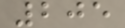205
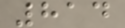814
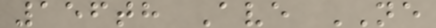156th Ave NE
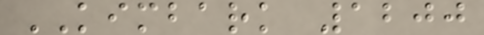KIMBARK 1200
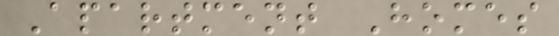Apartment Homes
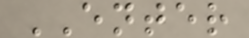ENTER
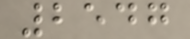2547
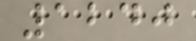1240
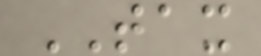TAX
